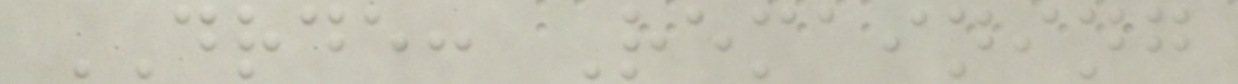DRDE: Remaining
